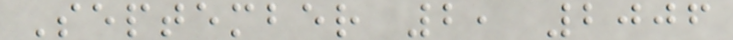September 2, 2006
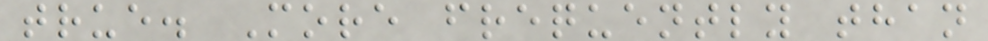true. More frequently than
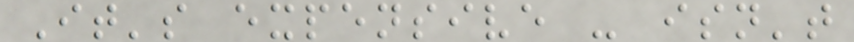It's expensive - isn't
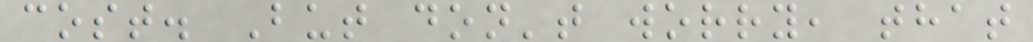cost. But don't worry, that
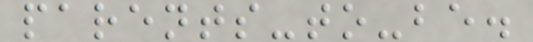parents-to-be.
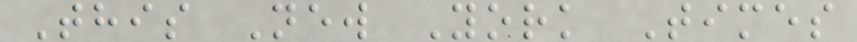This New York Times
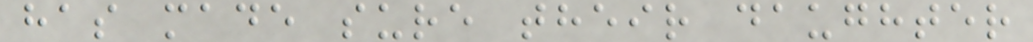has made sure their daughter
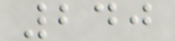240
